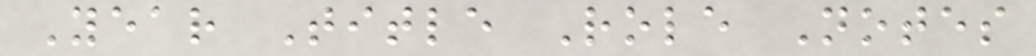Year Title Role Notes
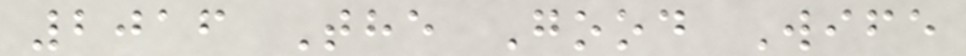2016 The Good Wife
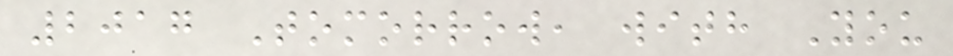2017 Tomorrow, with You
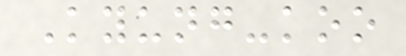Kyung-koo
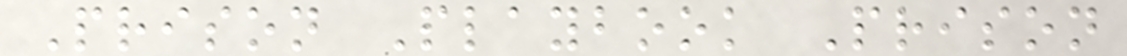Prison Playbook Prison
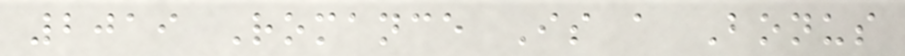2019 Romance Is a Bonus
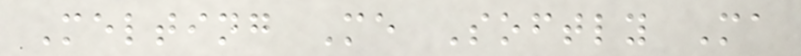Melting Me Softly Ma
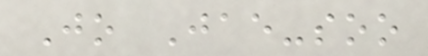Jo Jae-soo
